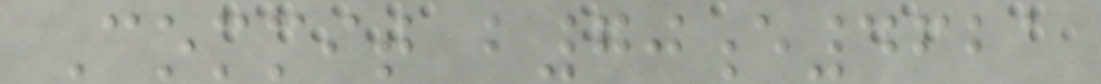Commit b70e4621
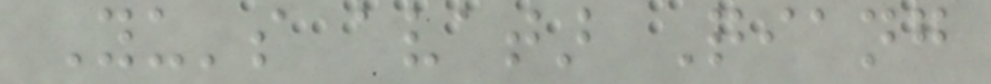Yu's avatar Qiang
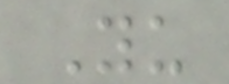Yu
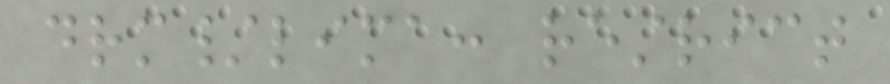drm/lima: restrict
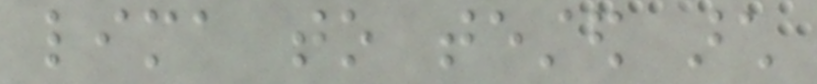lima to tested arch
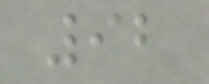92
